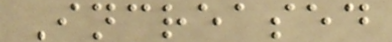Increased
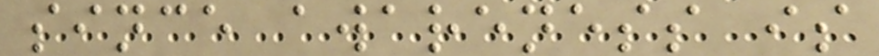since awareness is
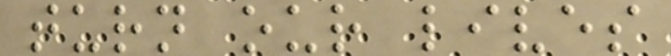turn our lives
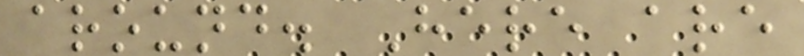around. Here are
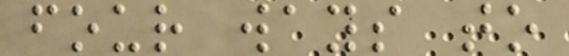four ways to
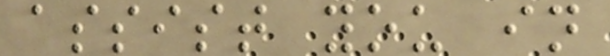assist you in
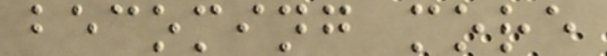becoming more
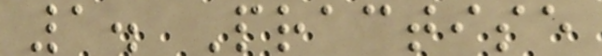1. Practise
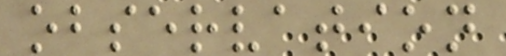observation
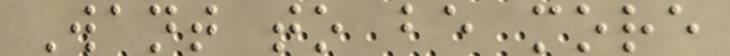Want to be more
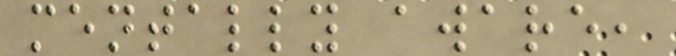mentally aware,
